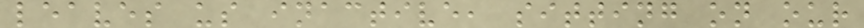leaves us inactive, sitting on our
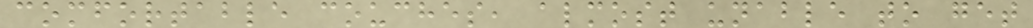comfortable couches, almost unable to get
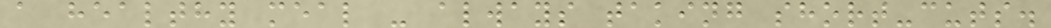a healthy meal - always taking short-cuts.
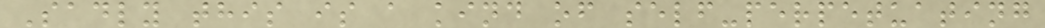Sadly this is a kind of self-perpetuating
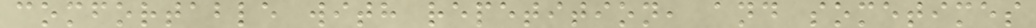comfortable with repetition, and sometimes
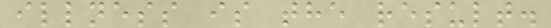illness is the result.
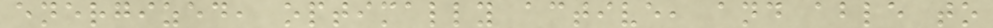energized, optimally active, and able to
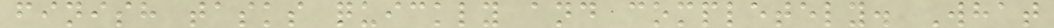finish tasks quickly and completely. What
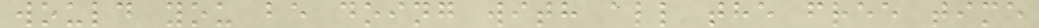would you be doing with all the free time
